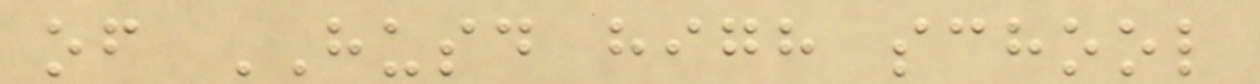of HUSD high school
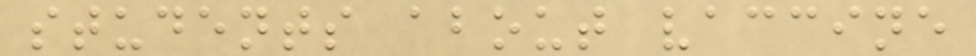students about vaccine
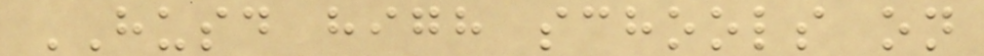HUSD high schools on
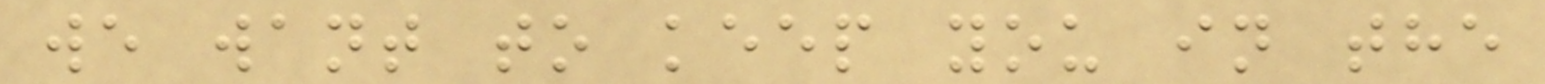we want to keep you in the
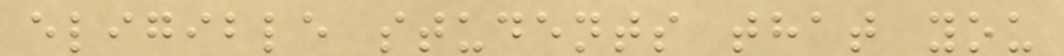eligible students that you
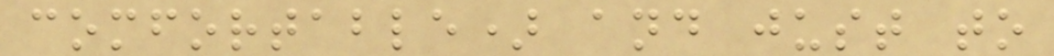comfortable) and just to
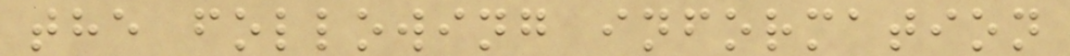the following information
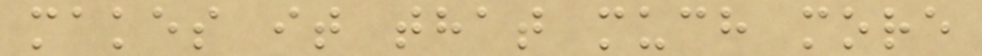makes it that much more
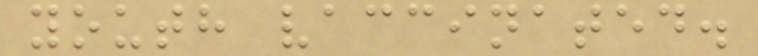youth vaccinated.
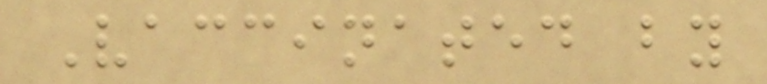Vaccinated by
